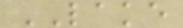LAKE
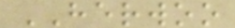HERWOO
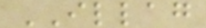ILLAG
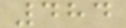484
